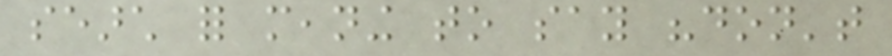search for meaning to say "don't
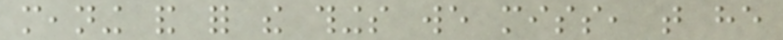meaning and for the things we miss, that he
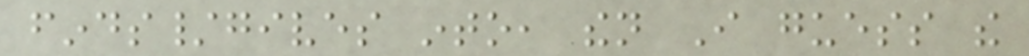finds/gives into, then I guess the
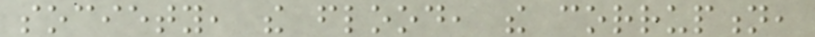society, the flood, the corruption,
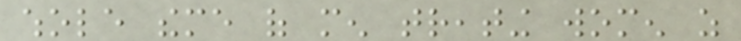whole theme of men treating women as
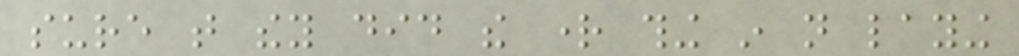sure that they did the right thing in not laying
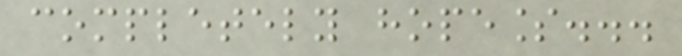completely hopeless...
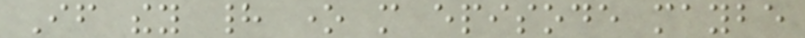If they had one more episode maybe
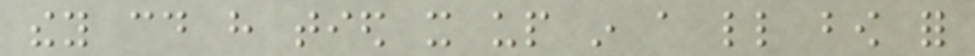they could have tied it up in a little bow for
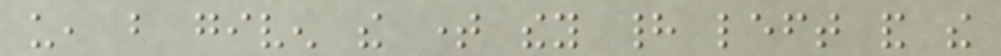us, but given the time they had left and the
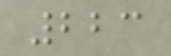223
